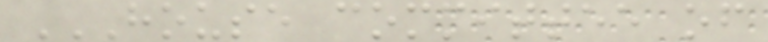HOUSE COMMITTEE OF
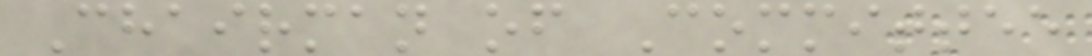Chairman of Committee
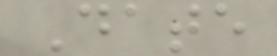Date
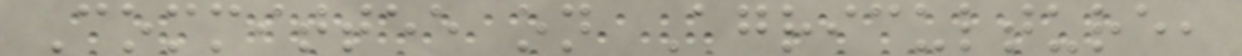Committee on Agriculture,
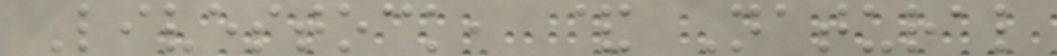Livestock, & Natural
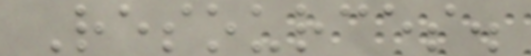Resources.
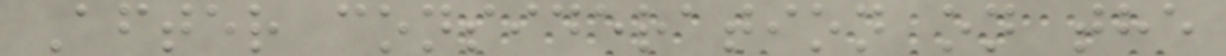After consideration on the
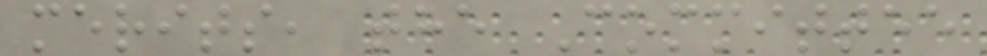merits, the Committee
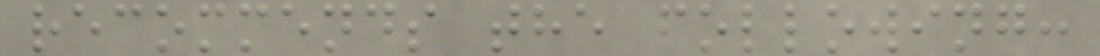recommends the following:
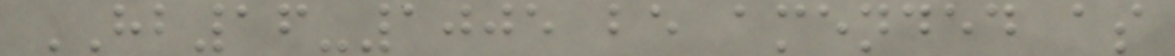HB16-1005 be amended as
